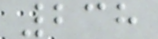238
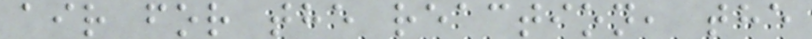air for the reaction, the
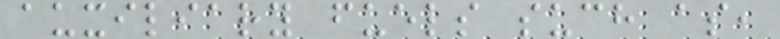auxiliary fuels such as,
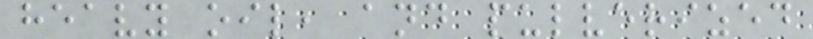heavy oil, and pulverized
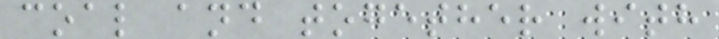coal and together with
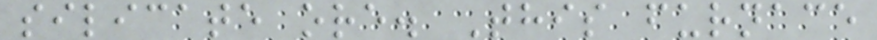silicate ore. This furnace
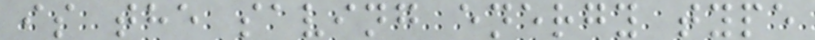is the saving energy type
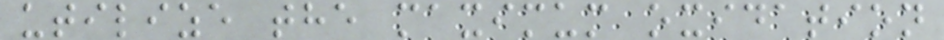utilize the maximum oxidation
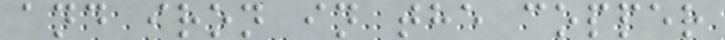and iron in the copper
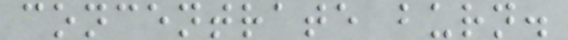concentrate burn.
